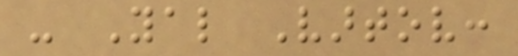- Yal Vartov:
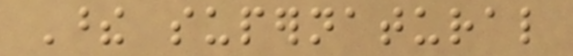These supernatural
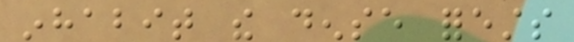inhabit the dense forests
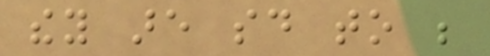they are said to be
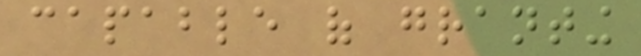capable of granting
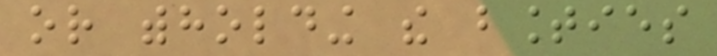or withholding the bounties
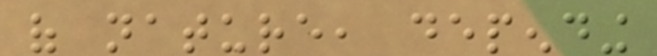of nature, depending
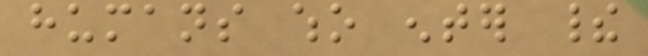humans who enter their
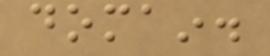domain.
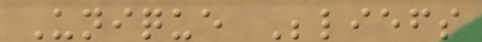Unique Beliefs
